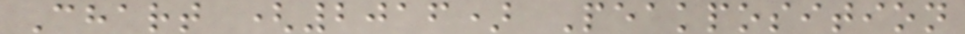Chart (2016) Peakposition
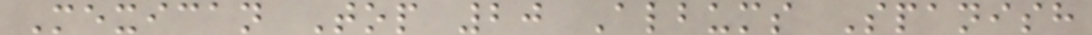Mexican Top 20 Albums Spanish
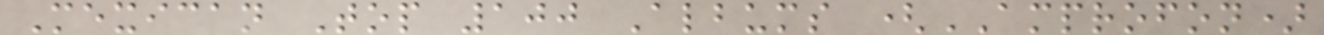Mexican Top 100 Albums (AMPROFON)
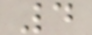4
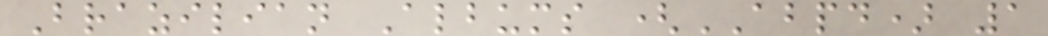Brazilian Albums (ABPD) 1
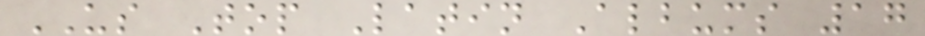US Top Latin Albums 17
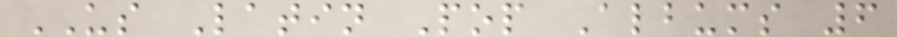US Latin Pop Albums 6
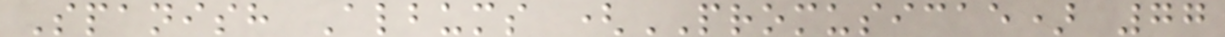Spanish Albums (PROMUSICAE) 77
